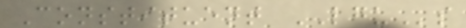Constituent LGUs
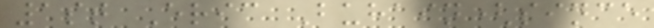1st Eric Buhain(since
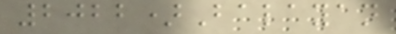2022)Balayan
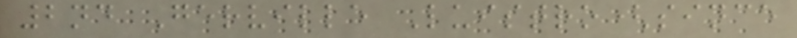2nd Gerville Luistro(since
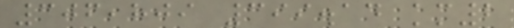306,809 399.14 km2
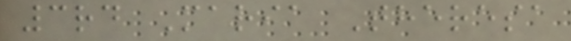3rd Maria Theresa
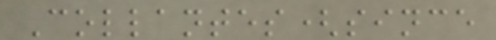Collantes(since
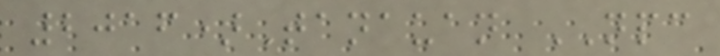2016)Tanauan NPC
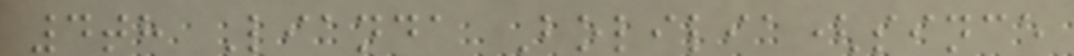4th Lianda Bolilia(since
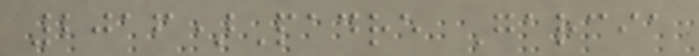2016)Padre Garcia
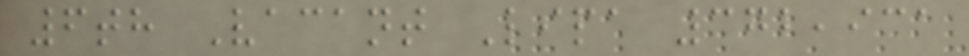6th Vacant Lipa 372,931
